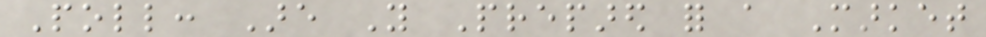Poll: Are You Prepared for a Market
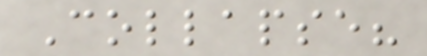Collapse?
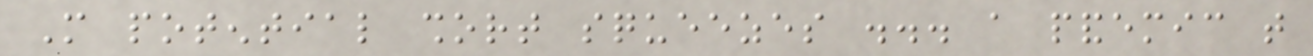More potential short squeezes ... a pandemic that
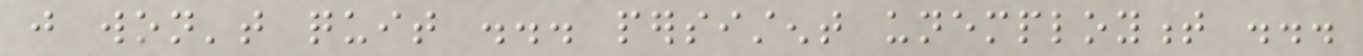just won't quit ... persistent unemployment ...
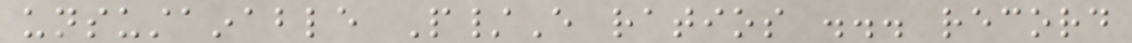unsustainable P/E ratios ... record
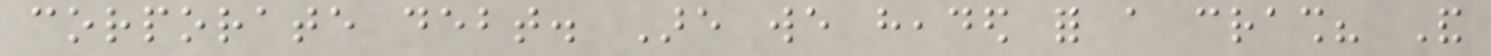corporate debt. Are we headed for a crash? And
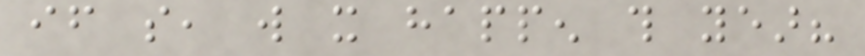if so, will it happen this year?
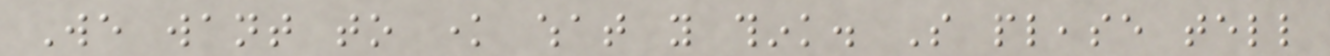We want to know what you think. So please tell
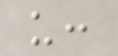us:
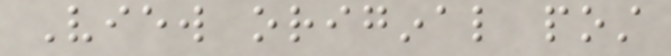View original post
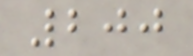200
